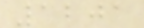1201
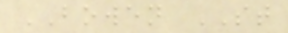BOWEN ST
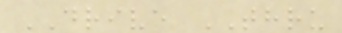DRIVE THRU
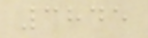3845
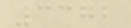3372
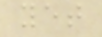yet
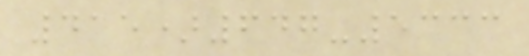415)647-5333
